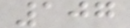107
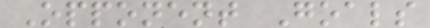Opponent Goals
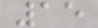15
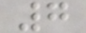7
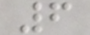6
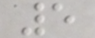5
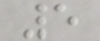5
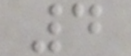4
